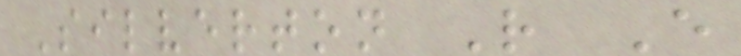Silverton R E
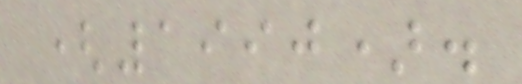(1990).
